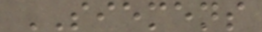SIEMENS
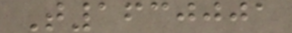T1630001
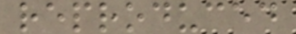reproduced
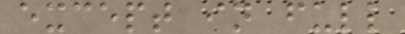except in full
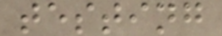testing
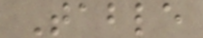Table
